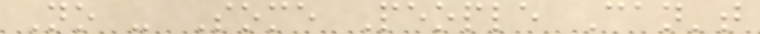No - Some People Can't
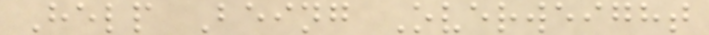Help Being Overweight
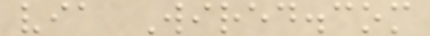via Wired.com
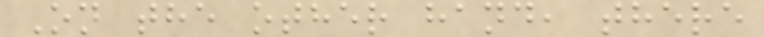On the other hand, there
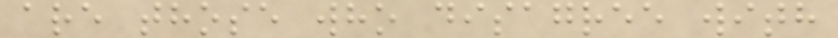are those who disagree with
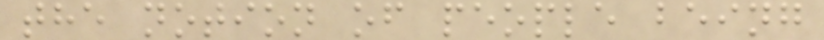the notion of people being
